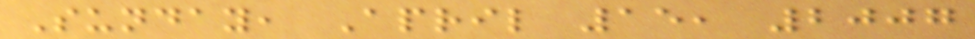Sunday, April 15, 2007
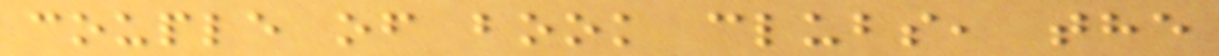couple of book clubs, the
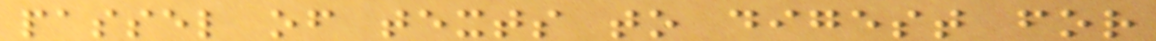passel of texts to digest for
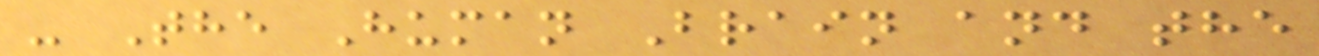- The Human Brain and the
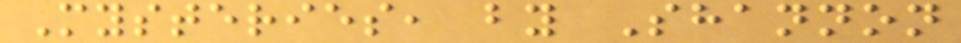Mysteries, by Shannon
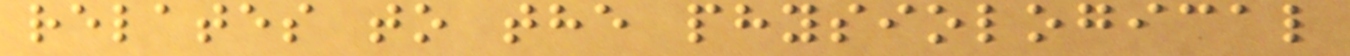relates to the physiological
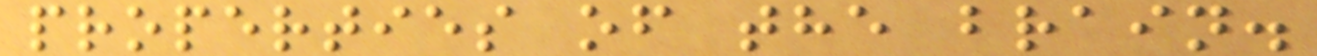properties of the brain.
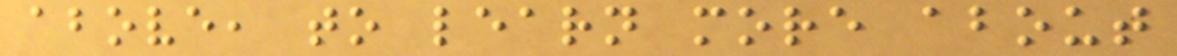above, to learn more about
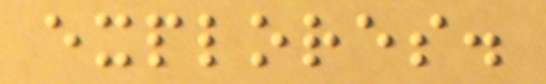explores.
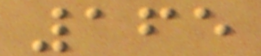165
